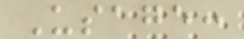Usage:
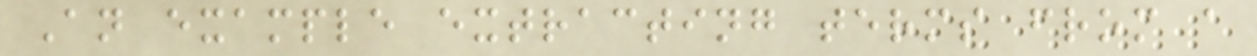An example extracting terms from a
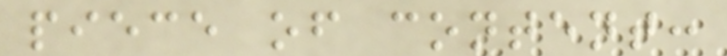piece of content:
